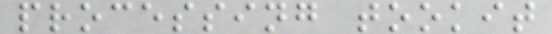processing tookit
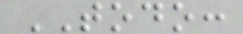TODO:
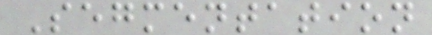Segmentation
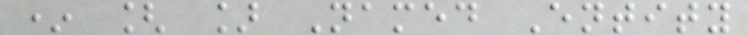* [ ] Named Entity
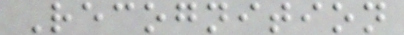Recognition
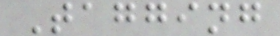Tagging
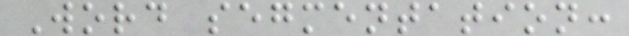Word segmentation:
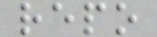repo
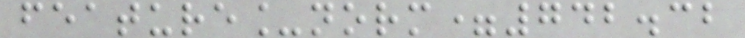feature_norm=742.32
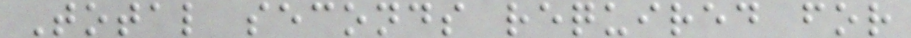Total seconds required for
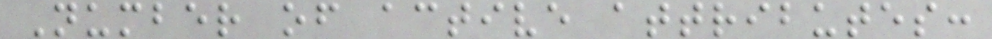Number of active attributes:
